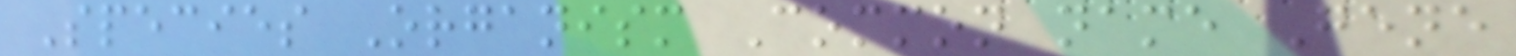Species Organism Common name Gene
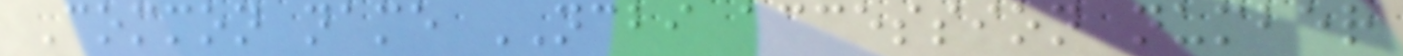Common name NCBI accession number
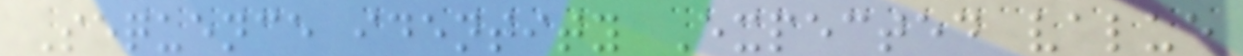Sequence identity Expected value
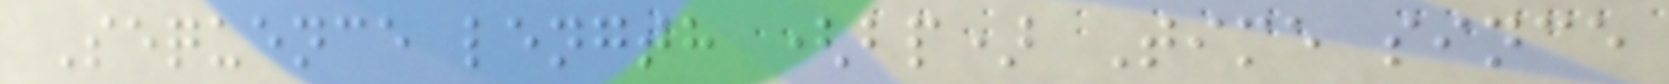Sequence length (bp) Time since
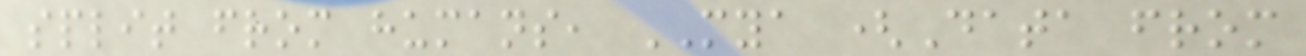split from humans, MYA (Data from
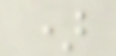)
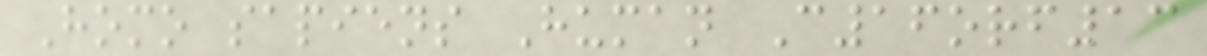Homo sapiens Human C16orf13
